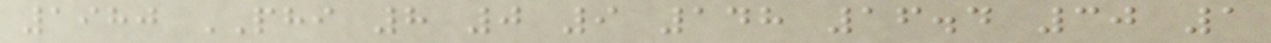1980 PHI 8 0 9 148 16.4 30 1
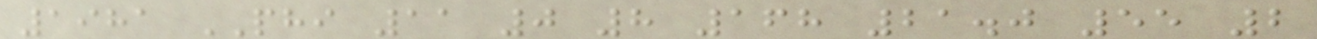1981 PHI 11 0 8 168 21.0 55 2
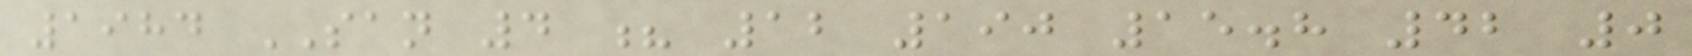1984 SAN 4 ? 12 190 15.8 42 0
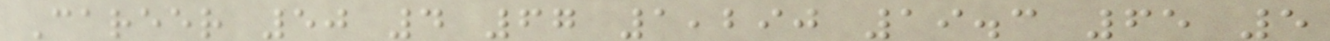Career 50 4 67 1,290 19.3 65 5
